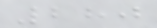280
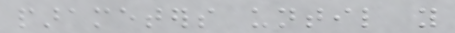parameters until you
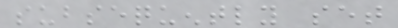subsequently set
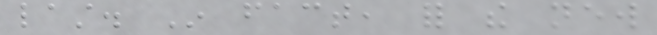last. In fact, for the new
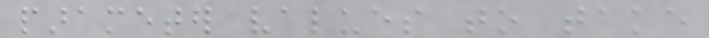parameter values to take
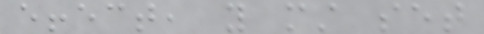effect, you must set
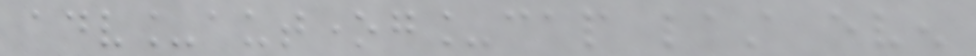adv_autoneg_cap last even
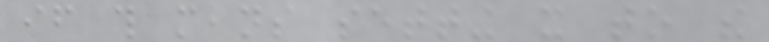if this means setting it to the
